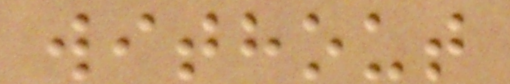without
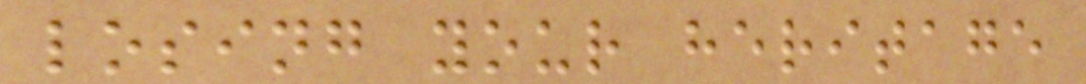losing your heritage
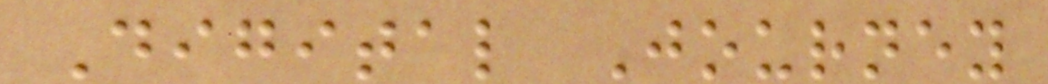Digital Journey
